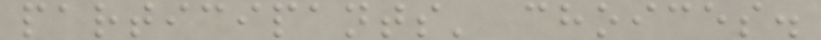participants' choices.
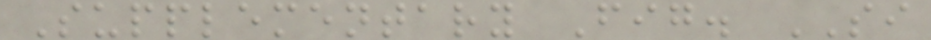Supplementary Fig. SI
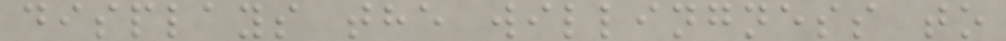displays the willingness to
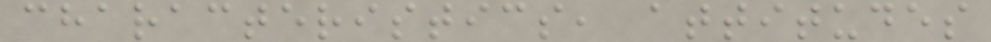characteristics, attitudes
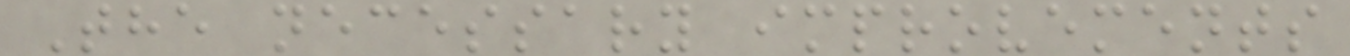The necessary improvements
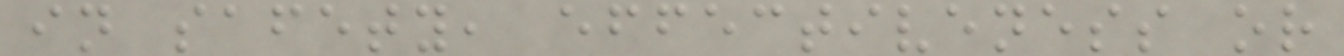in safety, effectiveness or
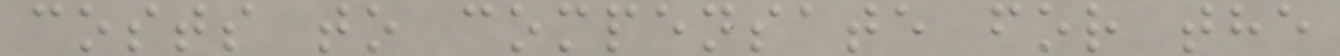costs to compensate for the
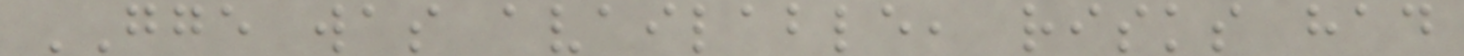GGE was available, risks had
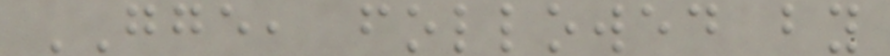GGE, followed by
